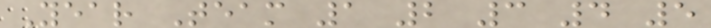Year Team 1 2 3 4 5
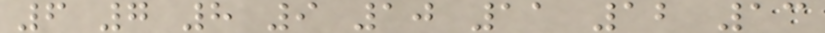6 7 8 9 10 11 12 13
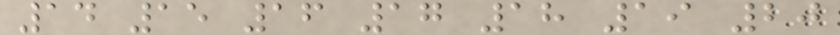14 15 16 17 18 19 20
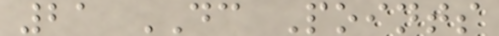21 DC Points
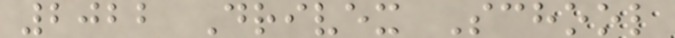2022 Drivex School
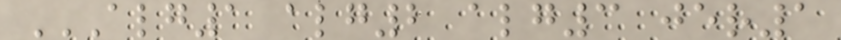ALG1 ALG2 ALG3 JER1
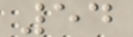54
